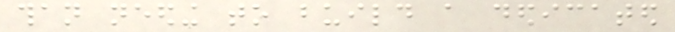than needing to build a dedicated
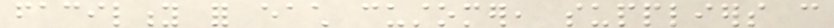facility for each customer, suppliers can
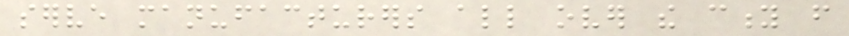serve manufacturers all over the city from
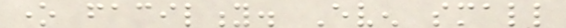one facility. Even small
